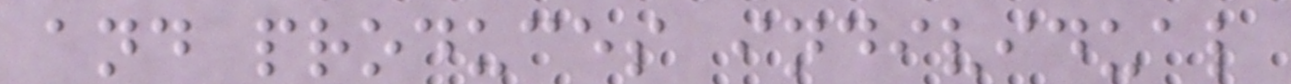and produces individual
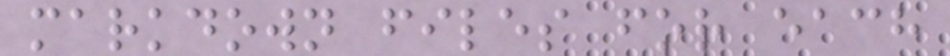markdown files for each
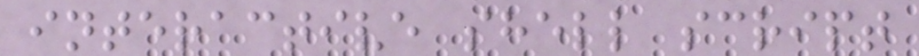interactive shell script
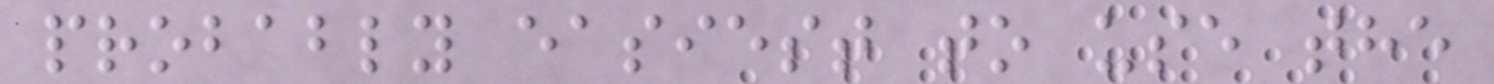probably easiest to use the
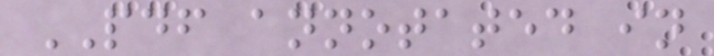PDF annotated in
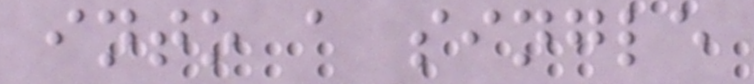into a single
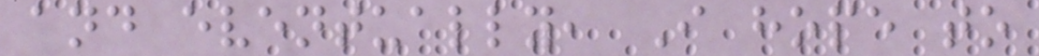and eventually, I hope to
